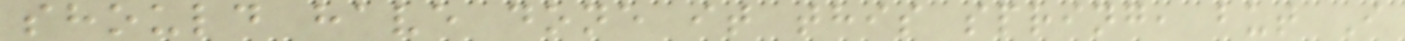should have done it this spring, but I
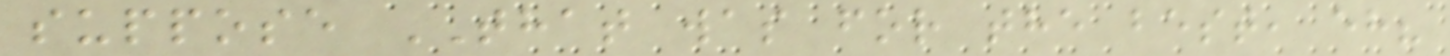suppose THAT was for the best, eh?
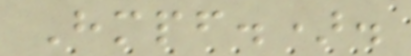Hmpf.).
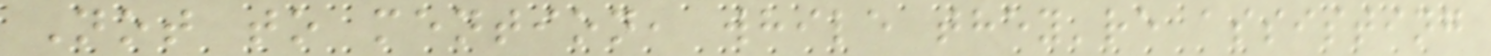Not to mention, while they're assisting
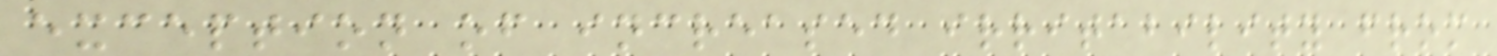exception of increased irritability from
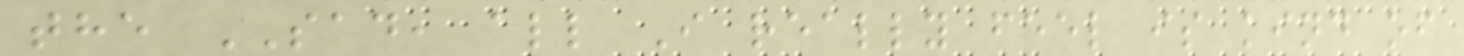the SAD, all I really feel is kind of
